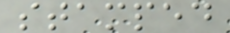stamped
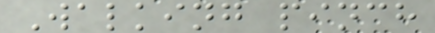Walking pinch
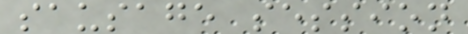sausage session
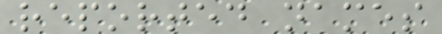reported names
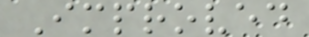Improved
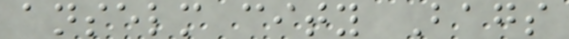anselm city Bags
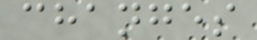changes
